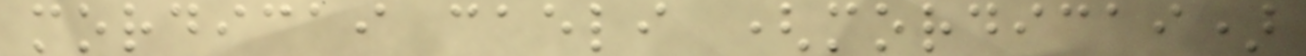mordicai caeli (mordicai)
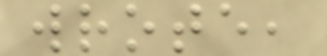wrote,
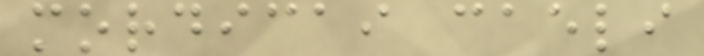mordicai caeli
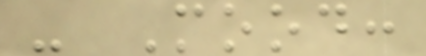- Mood:
